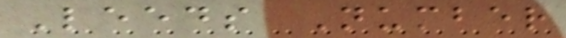Leeds Number
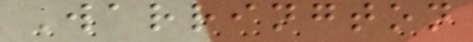Warrington
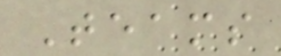Teams
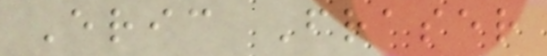Eric Fraser
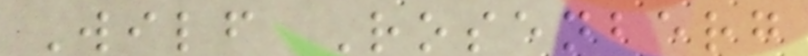Wilf Rosenberg
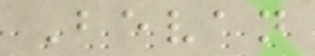Bevan
